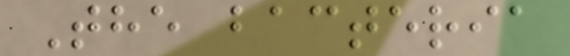The bacteria
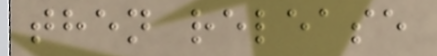then release
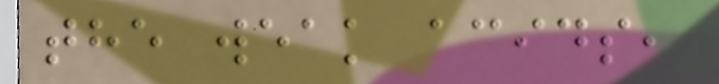the weak acids,
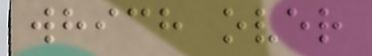which over
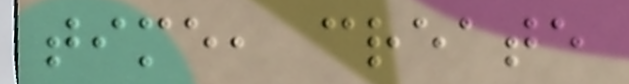time, create
